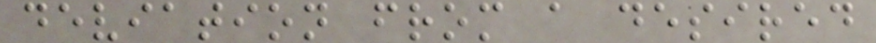deviation from a desired
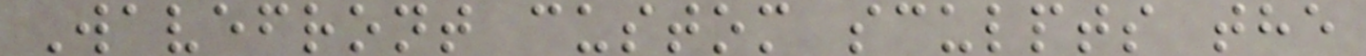Wavefront custom sculpts the
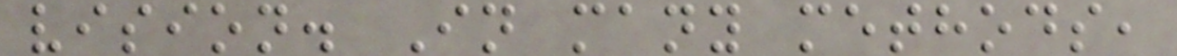vision. In many methods,
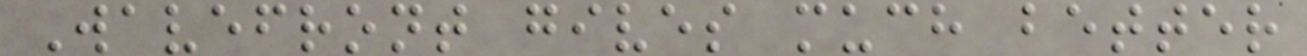Wavefront gives much better
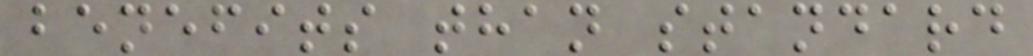benefits than standard
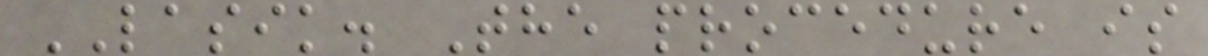LASIK. The procedure is
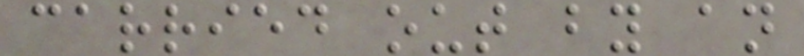carried out by an
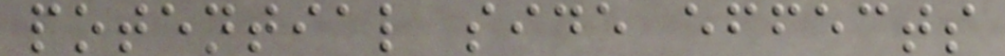potential side effects
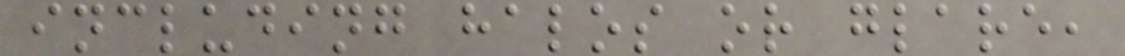including halos or glare,
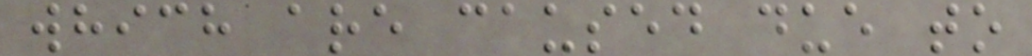which are caused due to
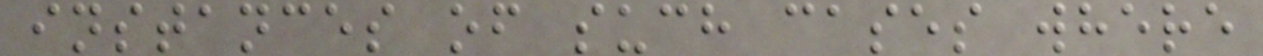instances of such cases where
